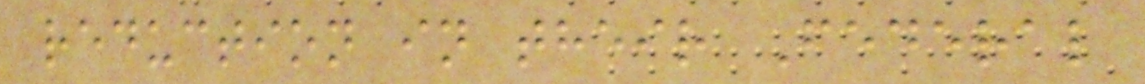reduction in their Federal
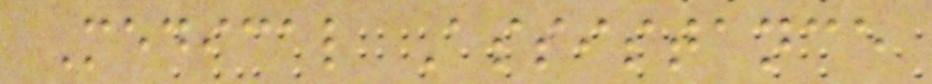Medical Assistance
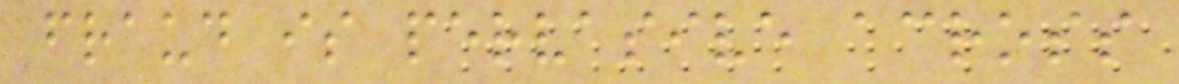fraud is pervasive across
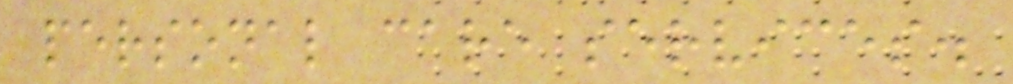personal care services.
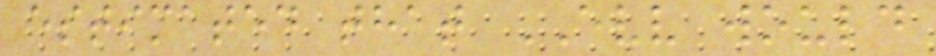estimated that EVV would
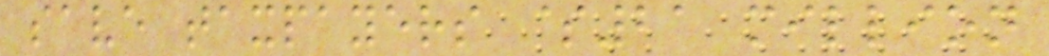save taxpayers $21 million
